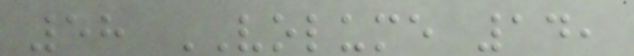58 VOLUME 14,
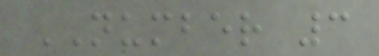NUMBER 3
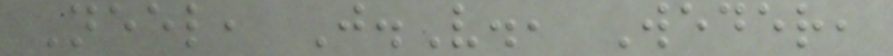Neel, J.V., Weder,
